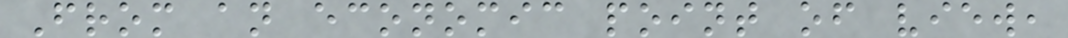From an economic point of view,
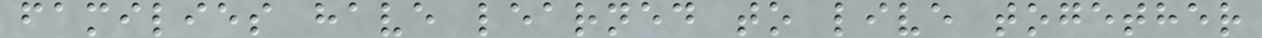families have learned to live together
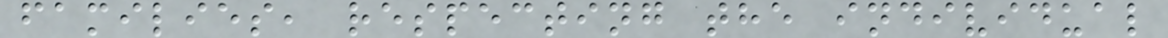families, respecting the individual
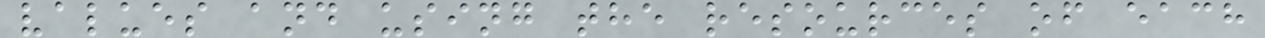values and using the resources of each
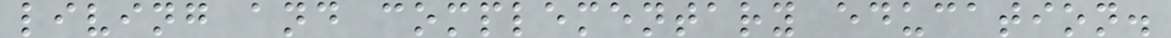living and complementary education.
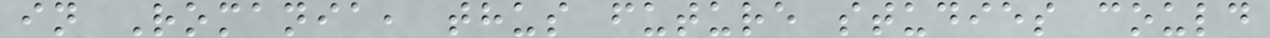in Romania, thus future studies could
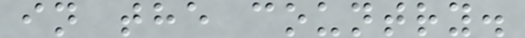in the country.
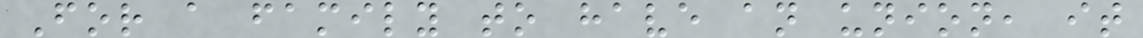For a family to have an union, it
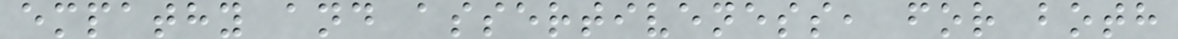empathy and assertiveness, for both
